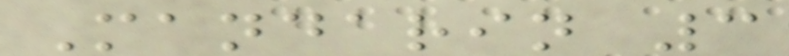Mandarin 3
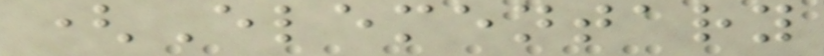(Elementary
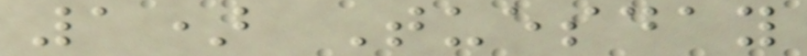1) Tuesday
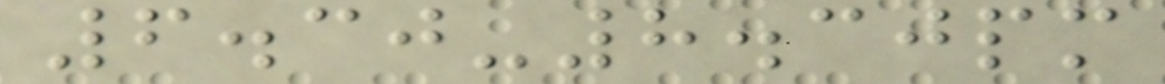6.30-8.30pm
